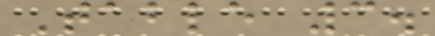Table 3.
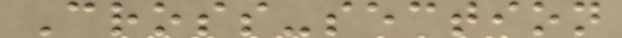Cross-section
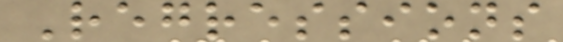Regressions
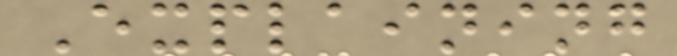Explaining
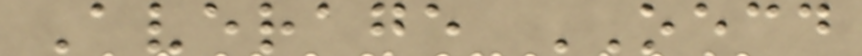Average OECD
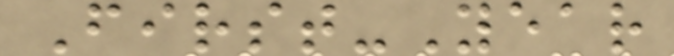First-Year
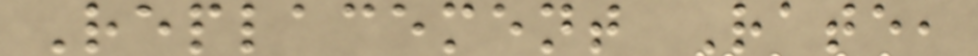Replacement Rate,
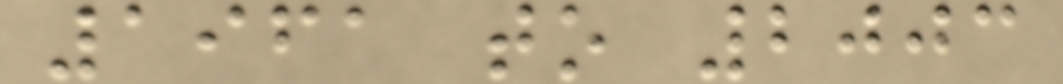1961 to 2003
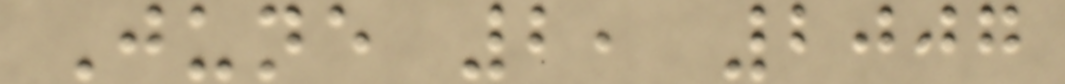June 2, 2007
